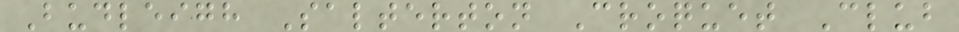Budleigh Salterton Croquet Club
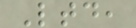Ltd,
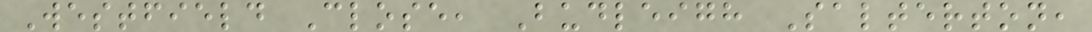Westfield Close, Budleigh Salterton,
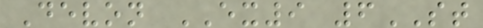Devon EX9 6ST
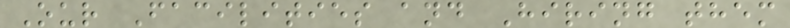Our Facilities and Hiring them
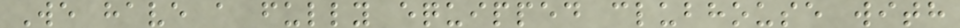We have a fully equipped clubhouse with
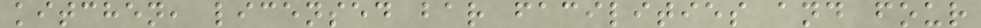kitchen, licensed bar facilities and four
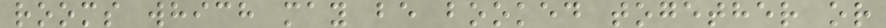rooms which may be booked together or
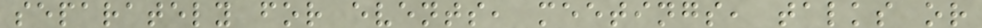separately for events, meetings, talks or
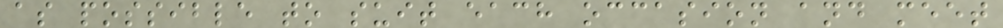as possible to suit each occasion and meet
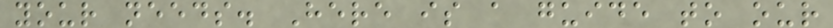your needs. Here is a guide to our
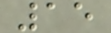15
